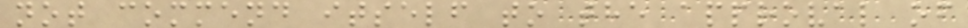not commend itself to the approval of
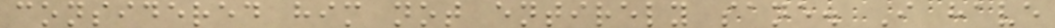considered him not entirely sane. I have
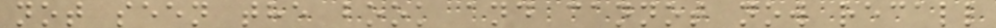not seen the book and cannot now recall
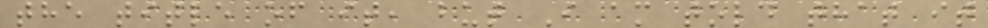the title of it, but I am told that it
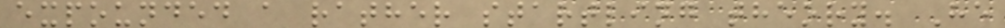expounded a rather startling theory. He
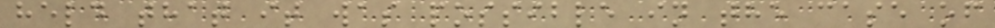held that it was possible in the case of
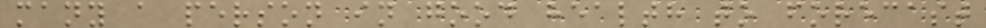many a person in good health to forecast
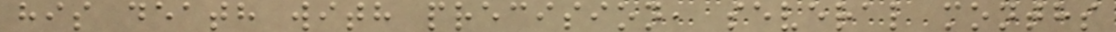his death with precision, several months
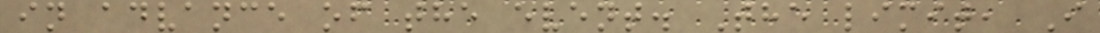in advance of the event. The limit, I
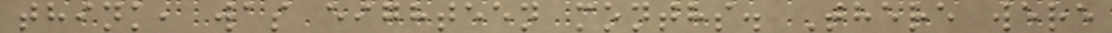think, was eighteen months. There were
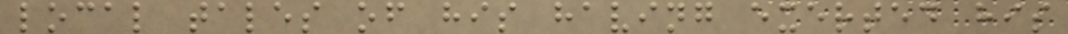local tales of his having exerted his
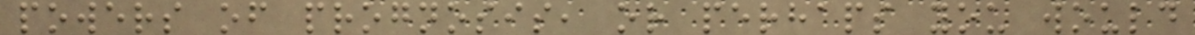powers of prognosis, or perhaps you would
